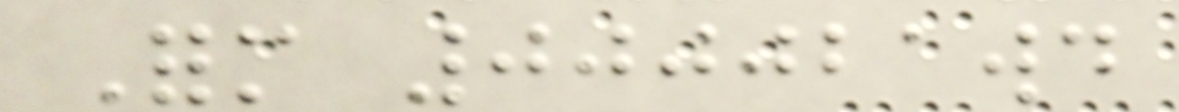Form 000021wd
